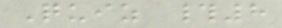Quiz #8
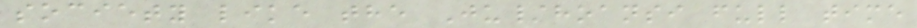society like the Ju/hoansi full time
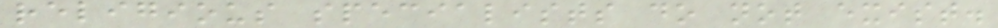religious specialists do not exist.
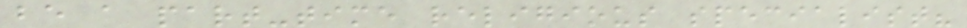be a part-time religious specialist?
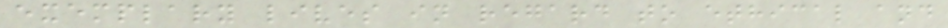exemplary lives in regard to ethical and
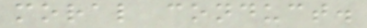moral conduct.
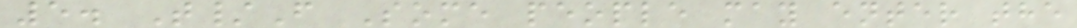5. T/F Some people may enter the
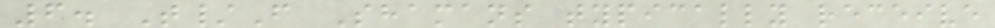6. T/F Shamans typically receive
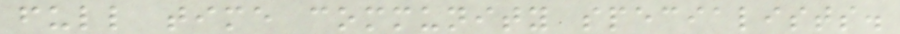full time community specialists.
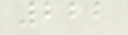222
